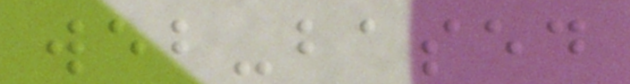web-based
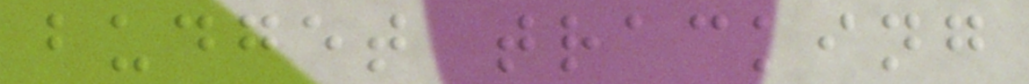budget tracking
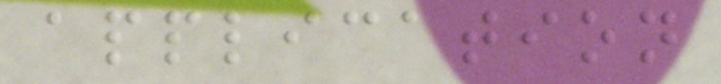application
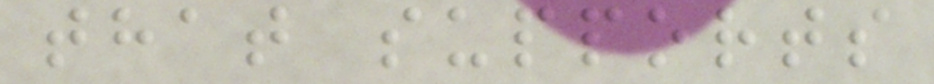that supports
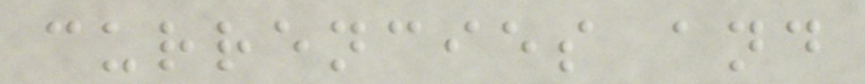currencies and
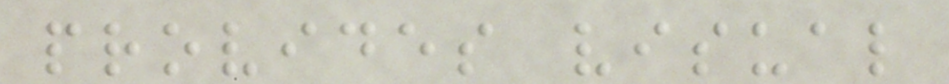provides visual
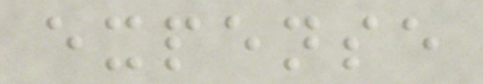expense
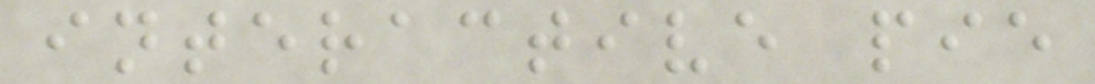interactive pie
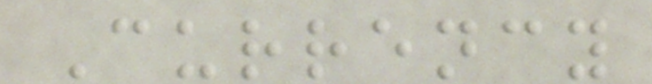Currency
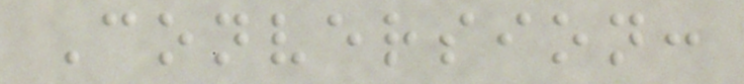Conversion:
